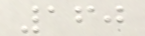160
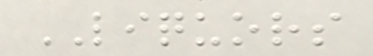LIQUORS
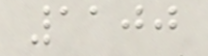1100
